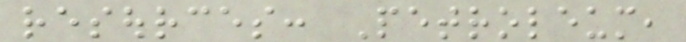resources: Petroleum,
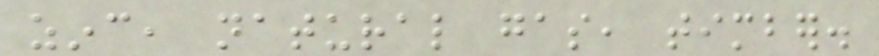zinc, natural gas, timber.
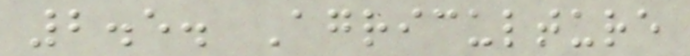2.5. Agriculture
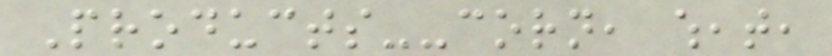Products--corn, wheat,
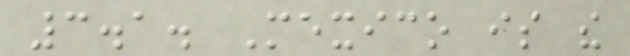3.1. Mexico is the
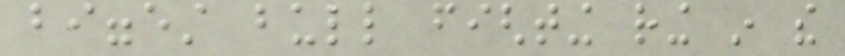biggest bull fighting ring in the
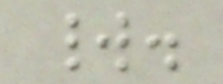world.
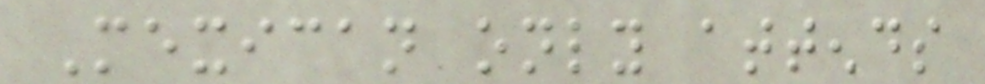Mexican only attends
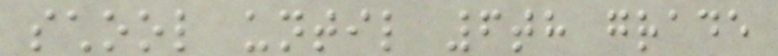school until 6th grade
